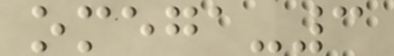omega-3
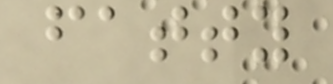fatty
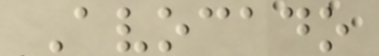Avocado
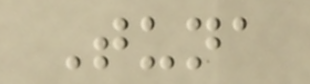Tuna
